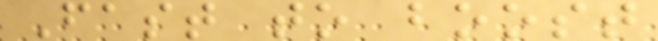Fast to boost
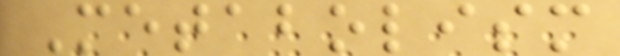Metabolism
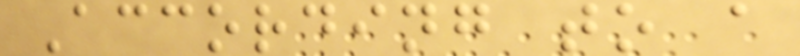According to a
